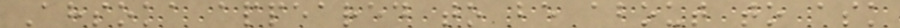Ahsoka appeared to be about to ask
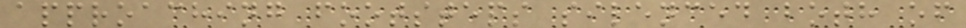approaching footsteps silenced both of
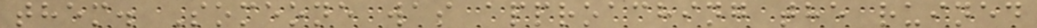them. Someone was approaching the ruined
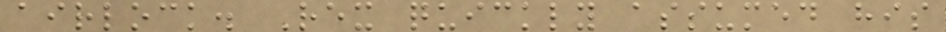airlock. Rex quickly assumed his
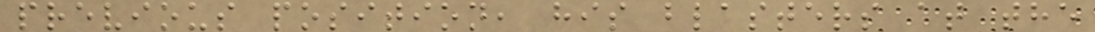previous position, his blasters at the
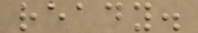ready.
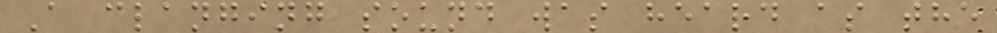A clanging sound was heard as the
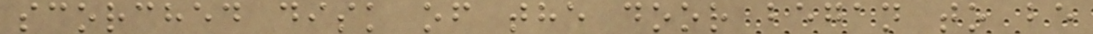scorched disk of the door began to be
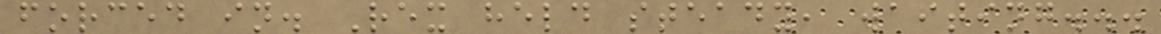forced in. Rex held steady, waiting...
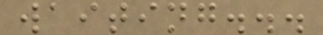waiting...
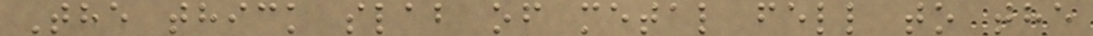The thick slab of metal fell to the
